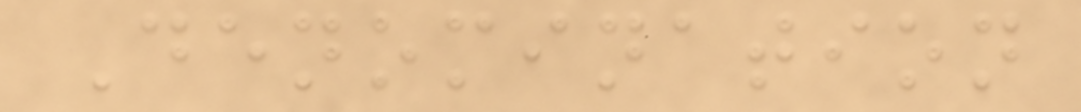Denomination
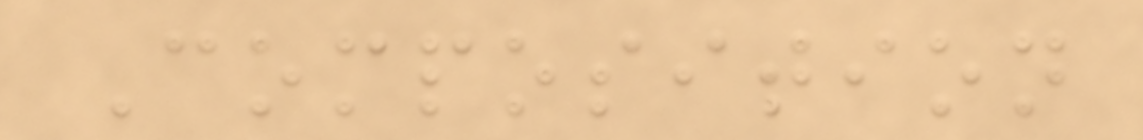Composition
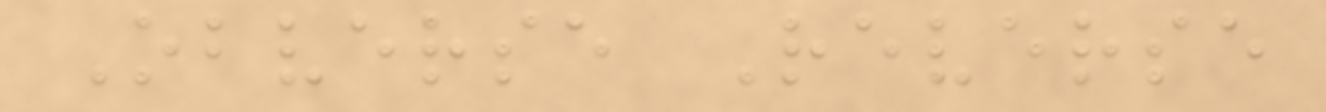Obverse Reverse
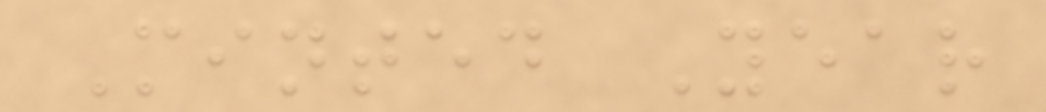Minted Year
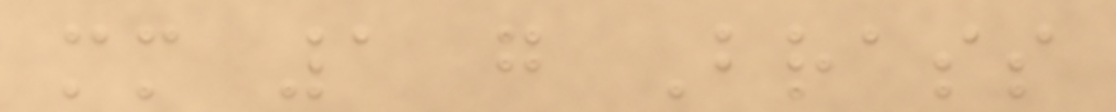mm 1 g Brass
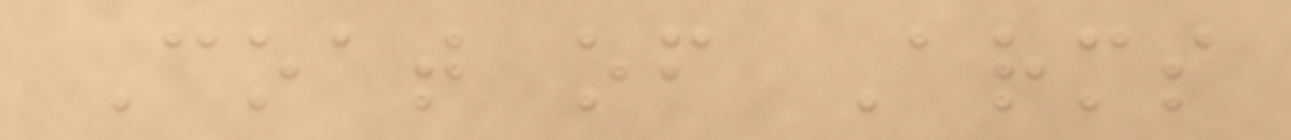Coat of Arms
